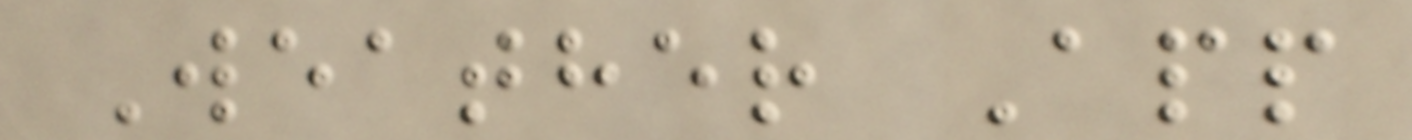Weather App
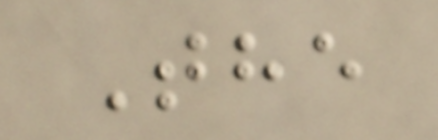The
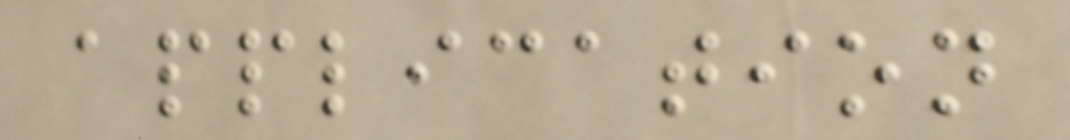application
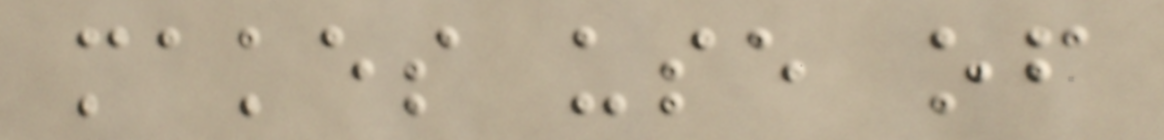makes use of
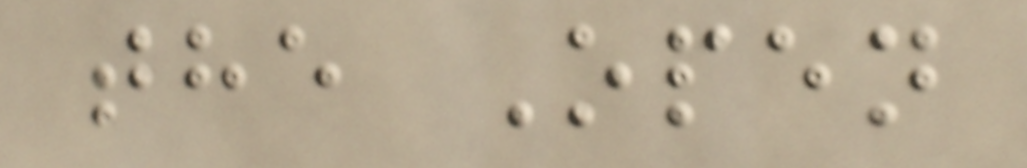the Open
